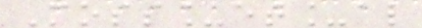Moss_et_al
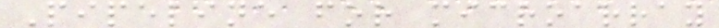Pipeline for microarray
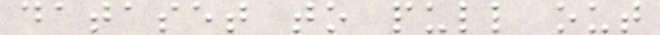dataset to pull out
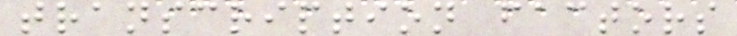transcription factors
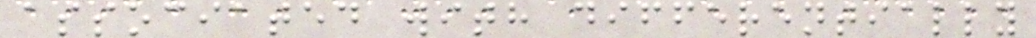associated with differentially
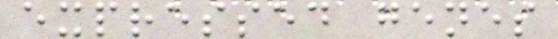expressed genes
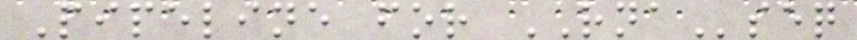Pipeline for RNAseq
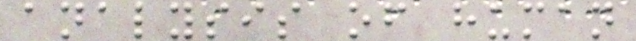analysis of human
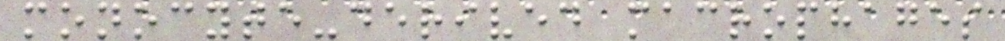monocyte-derived macrophages
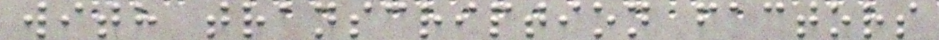with transcription factors
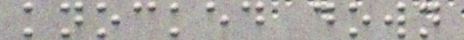knocked down
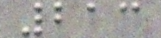213
